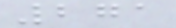271
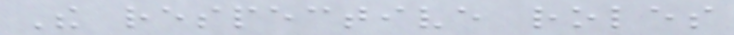The respective roles
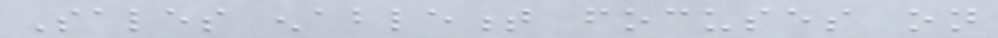Sales enablement focuses on
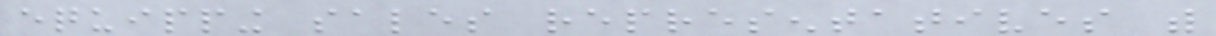equipping sales representatives with
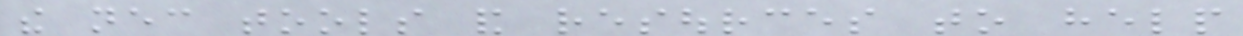the necessary tools and resources to help
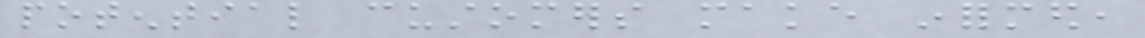potential customers make informed,
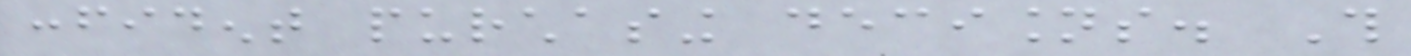confident purchasing decisions. This
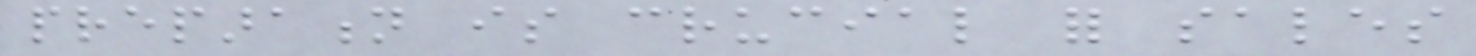preparation is crucial for sales
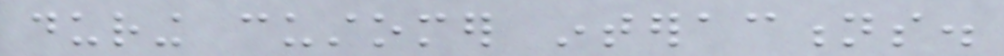during customer interactions.
